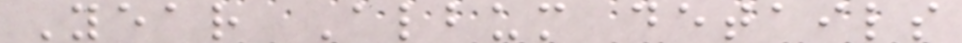Year Album details
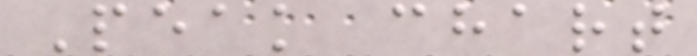Peak chart
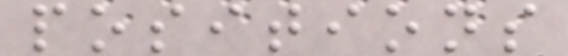positions
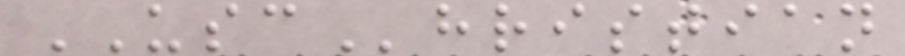USChristian
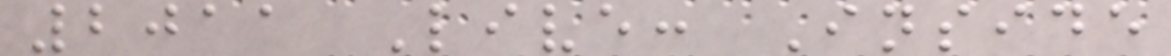2011 Live: Inside
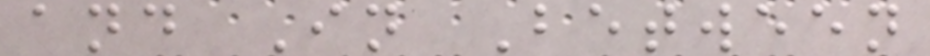and In Between
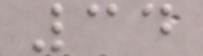34
